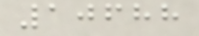10688
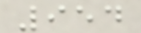954
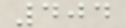404
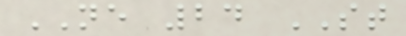NE 24 ST
